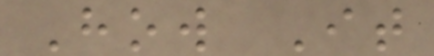How It
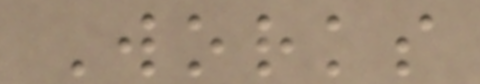Works
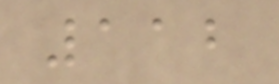112
